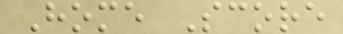Home Score
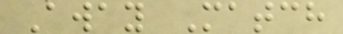Away Match
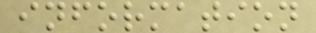information
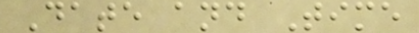Date and Time
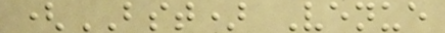(BST) Venue
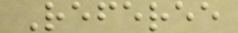Referee
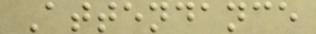Attendance
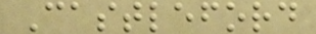Castleford
